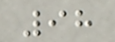98
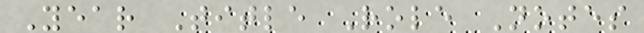Year Title Role Notes
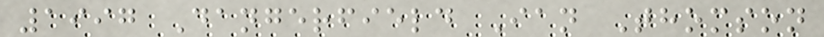1997 Dangerfield Ian Thomson
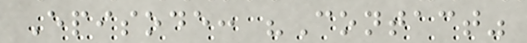Episode: "Contact"
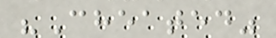"Cheated"
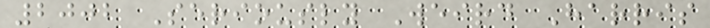2002 Seriously Weird Harris
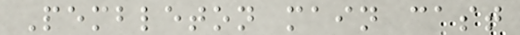Pembleton main cast
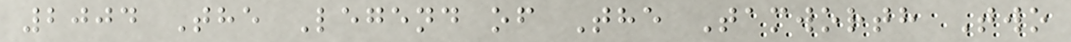2004 The Legend of The Tamworth Two
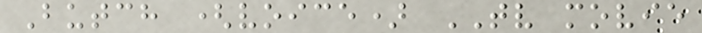Butch (voice) TV movie
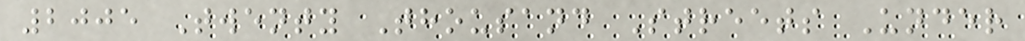2005 Twenty Thousand Streets Under
